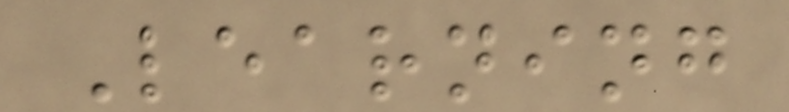Learning
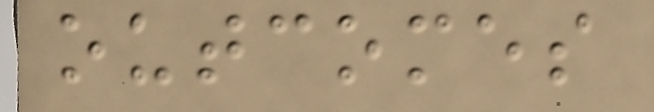outcomes
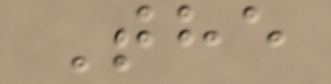The
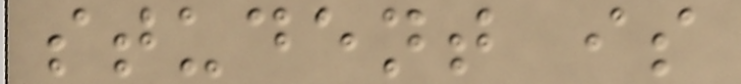student is
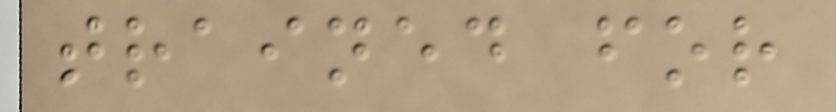trained for
